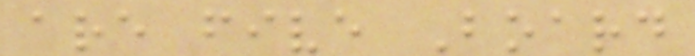are five Board
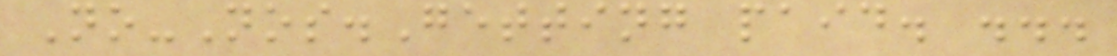No-Nos.Getting paid. ...
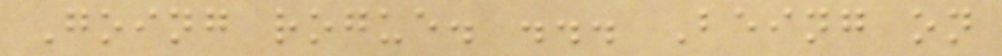Going rogue. ... Being on
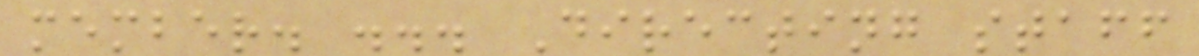member. ... Directing staff
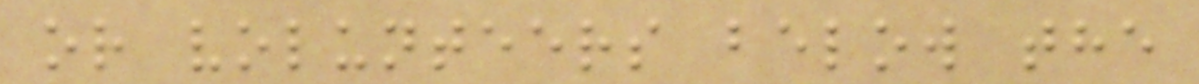or volunteers below the
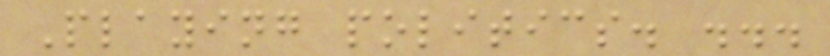Playing politics. ...
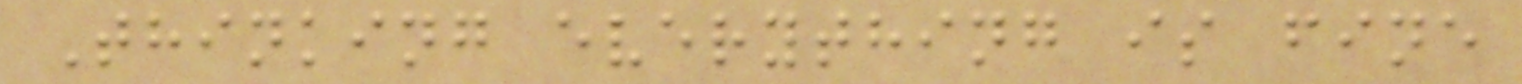Thinking everything is fine
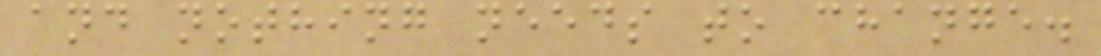and nothing needs to change.
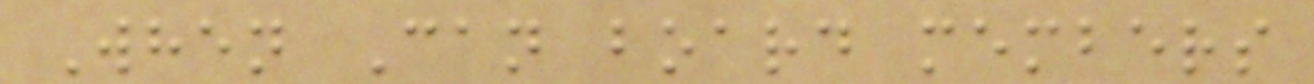When Can board members
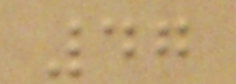47
